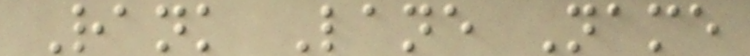Rank Lane Name
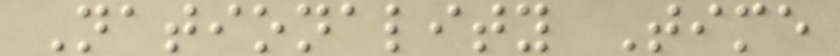Nationality Time
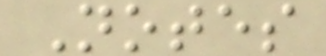Notes
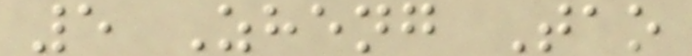5 Zheng Tao
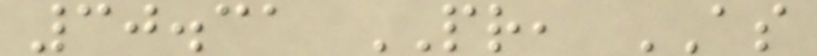30.31 PR, AS
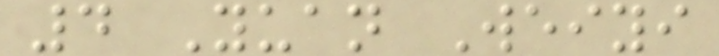4 Yuan Weiyi
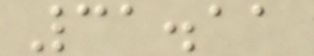31.11
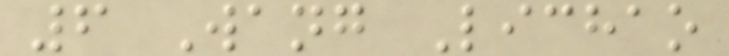6 Wang Lichao
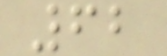62
